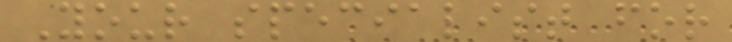Your specialist for
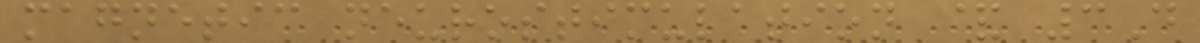magnetic neurostimulation & 3D
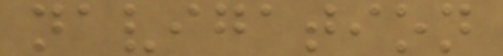navigation
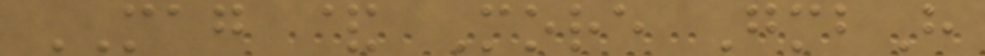MAG & More GmbH
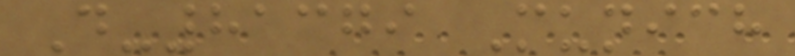D-81379 Munich
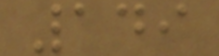149
